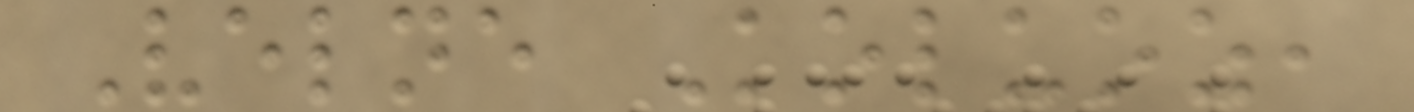Velne Koluoz,
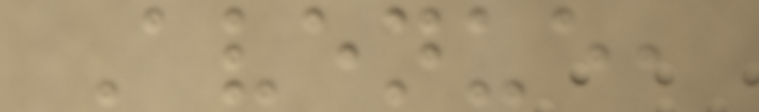Avenue,
